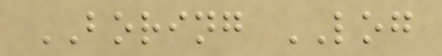BORING LOG
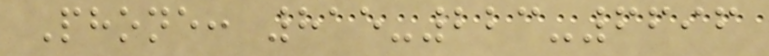Phone: 815-223-6696
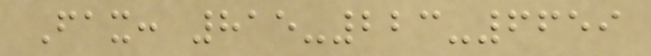Fax: 815-223-6659
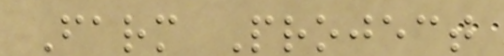Farm Project
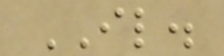IL.
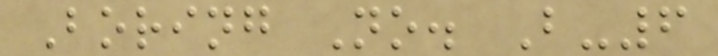Boring No. B-6
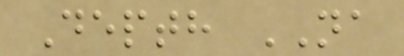Depth NA
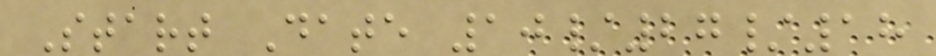Start Date 10/27/18
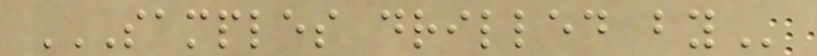SAMPLES DRILLED BY
